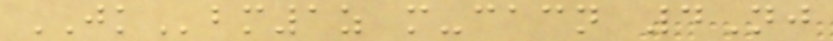JKbm1z m-cacn 4Nj
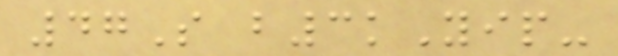47S b3kYip-
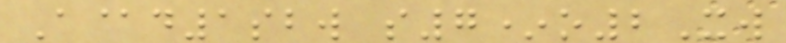A@d1sbw s7*o2Xw
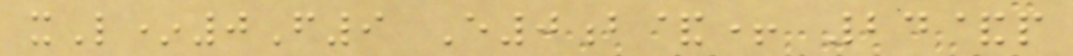xL*0F9 E0b&+ 24&p
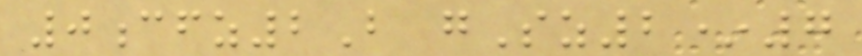0cfz2B gSz2*7
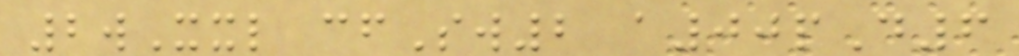2wXxl cfSw2 a00pD6
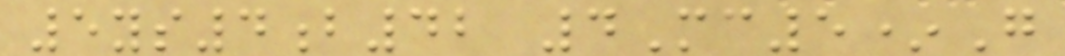5ys4b42 4Mc5*G
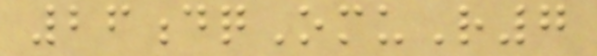26dqOmuR7
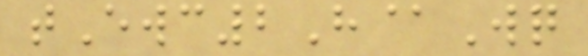tEwc2H@Wq
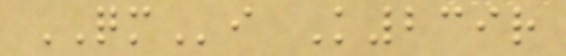QMi K239r
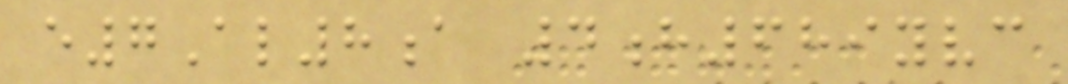e7Al8a 4h689yvc
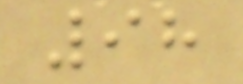98
